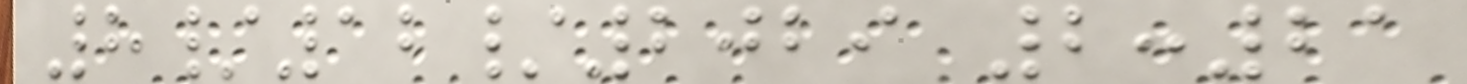8/12/2029 2:21
